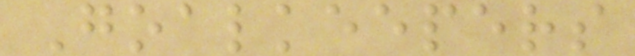Goalkeepers
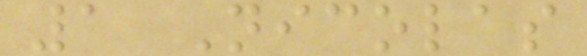1 Nicolas
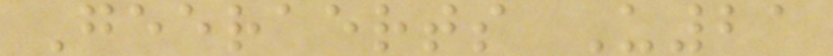Geeraerts U21
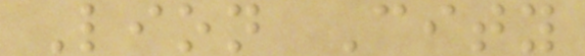Lion City
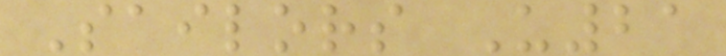Sailors U21
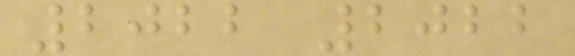2022 2022
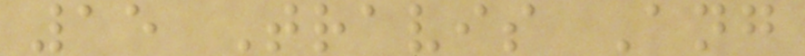15 Travis Ang
